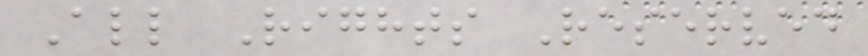All Rights Reserved
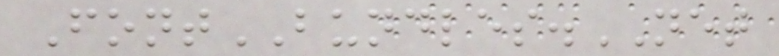FontBUNDLES.NET
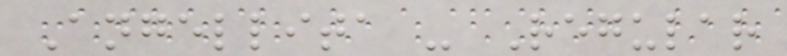Angellita - Regular
